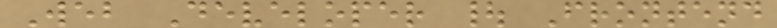Web Developer | Frontend
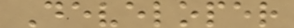Developer
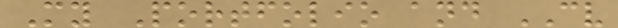My Portfolio and CV
